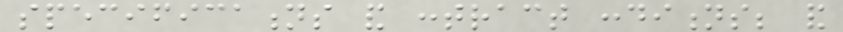specifications and contract conditions; and
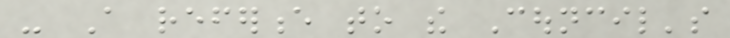- A reference to the Council's
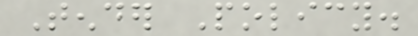Tender Policy.
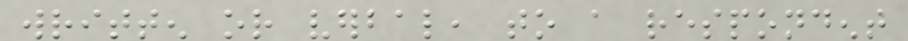written or verbal, to a respondent
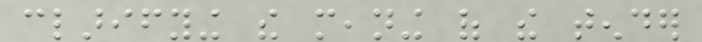clarifying the meaning of the tender
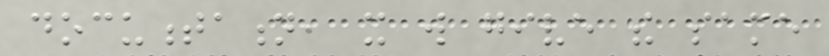documentation, it will give the same
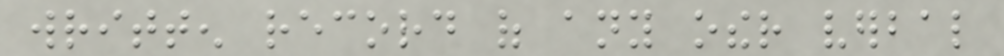written record of any other verbal
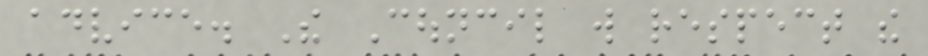advice. The Council will respect the
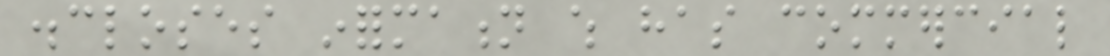discloses information which has commercial
